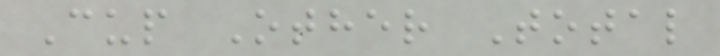Cup Other Total
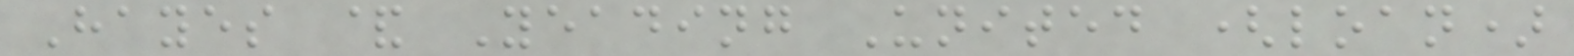Hayes & Yeading United (loan)
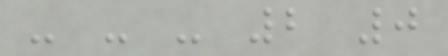- - - 2 0
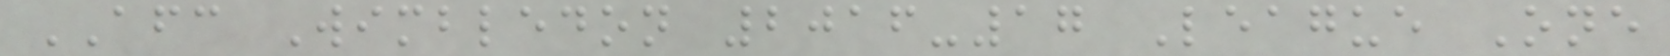AFC Wimbledon 2016-17 League One
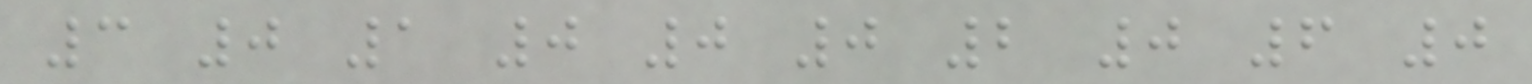3 0 1 0 0 0 2 0 6 0
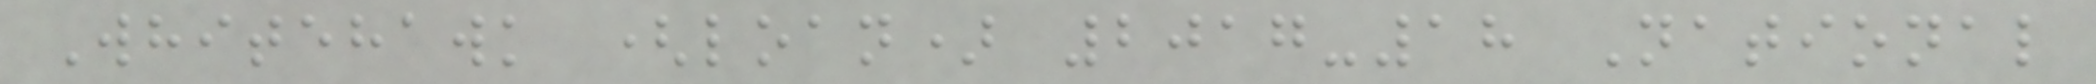Whitehawk (loan) 2017-18 National
